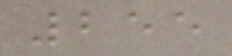255
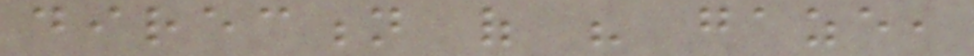direction of his gaze,
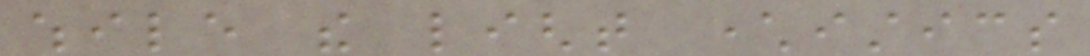while the light characteristics
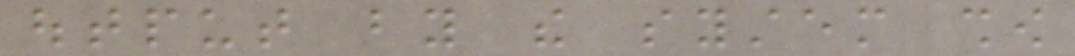output by the system show
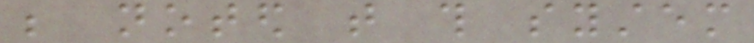be noted that this system
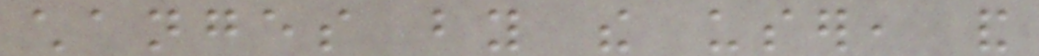changes by the user, and
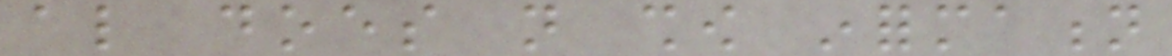also does not show information
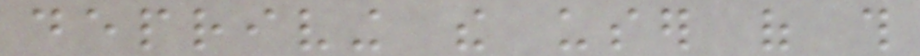depriving the user of this
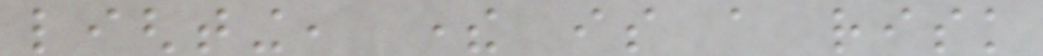lighting, there is a risk
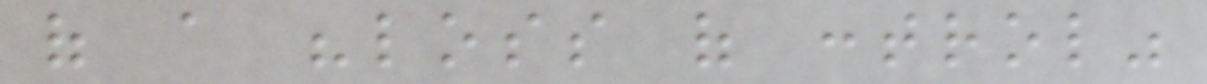of a "loss of control"
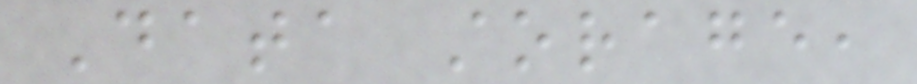Data storage,
